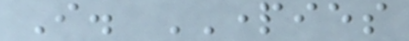I. PARTIES
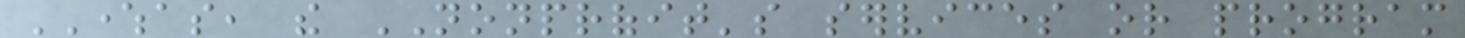WHEREAS, the NONPROFIT's services or program
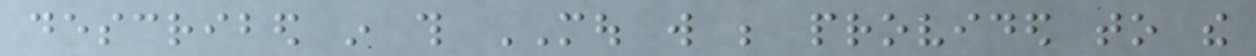described in this MOU will be provided to the
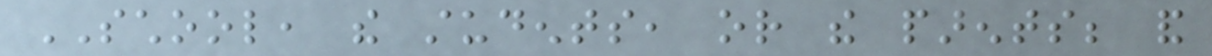SCHOOL, the students, or the parents; and
